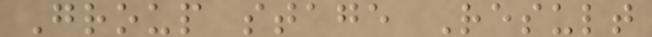Group stage Result
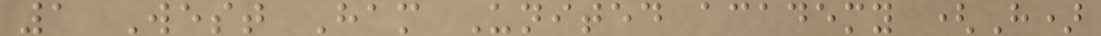1 West Ham United academy (H)
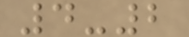4-2
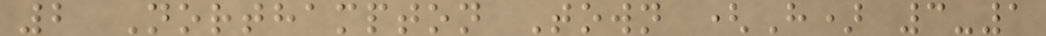2 Northampton Town (H) 3-1
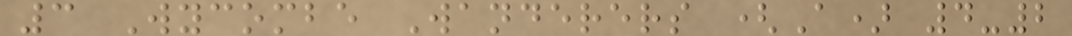3 Wycombe Wanderers (A) 4-2
